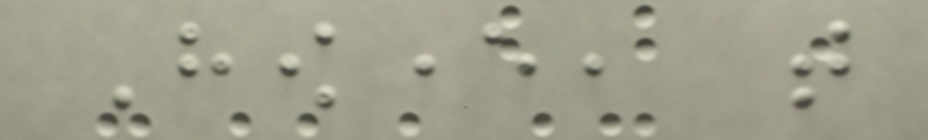However, that
